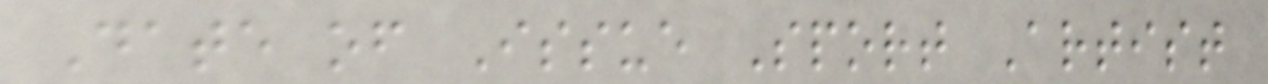Date of Issue Sport Artist
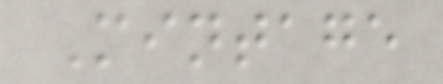Mintage
